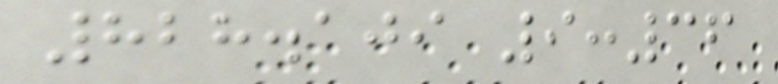828.109 9:36
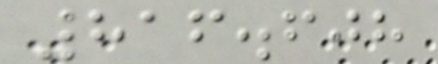816.608
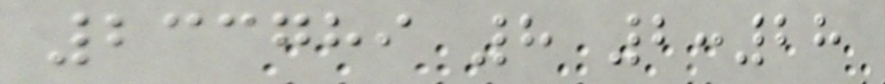233789 8 2:28
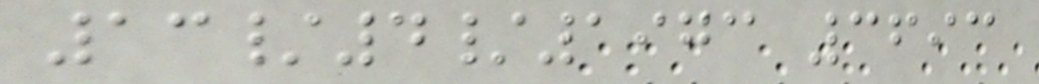13/4/1973 3693
